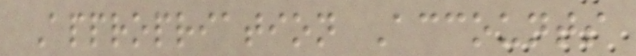Appropriation Accounts
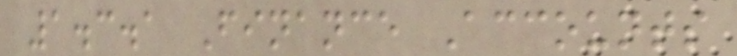1.3.1 Finance Accounts
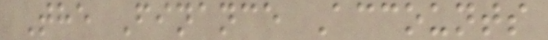The Finance Accounts
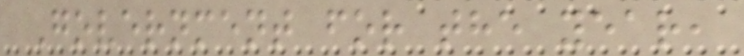Government for the year,
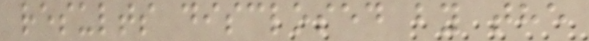results disclosed by the
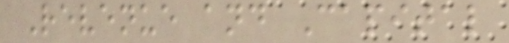Revenue and Capital
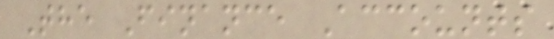The Finance Accounts
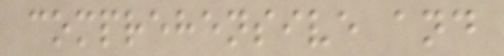comprehensive and
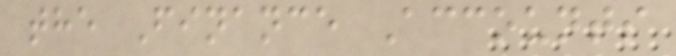the Finance Accounts
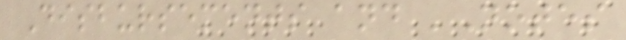Disbursements and 'Notes
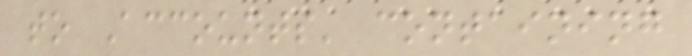to Accounts' containing
